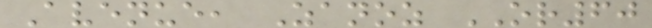Avenue, Zanoz OR60
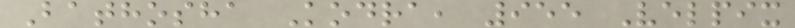Bathosha Kodra, 955 Velpix
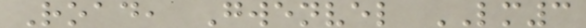Road, Gwenvel LM3
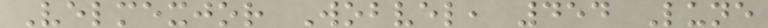Velmexjor Wobvel, 454 Lune
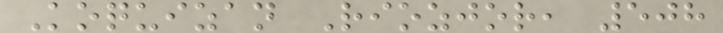Koquizan Riozjor, 508
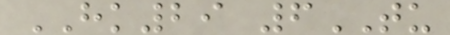HK29 6TU
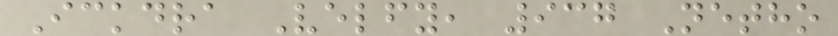Ickdra Velfy, 937 Netho
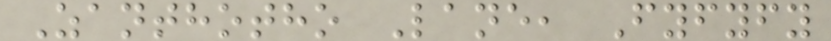Zanthotho Lane, Fyfyfy
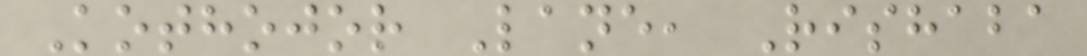Kothojor Lane, Rishaba
